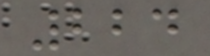224
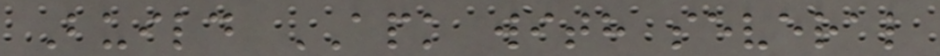Build APK with several
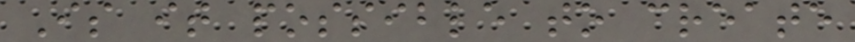Is it possible to create
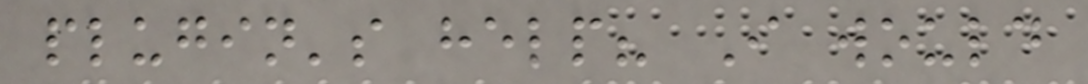plugin's help? I would
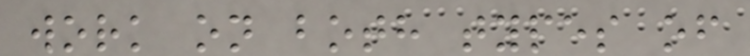work on both types of
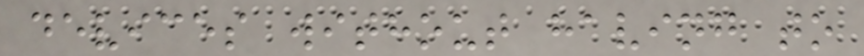devices without having to
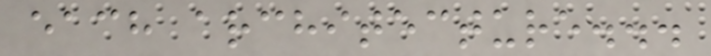each architecture...
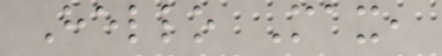Hello Max,
